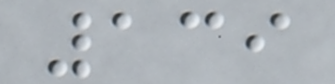139
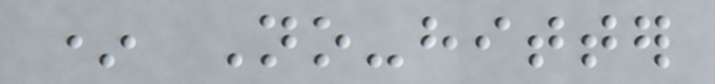* No-hitter
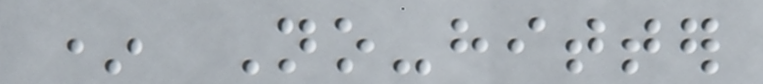* No-hitter
